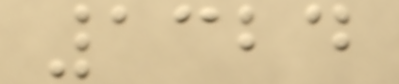1324
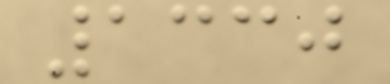1330
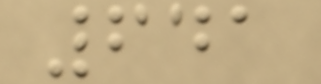641
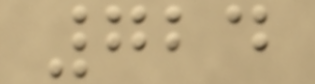724
